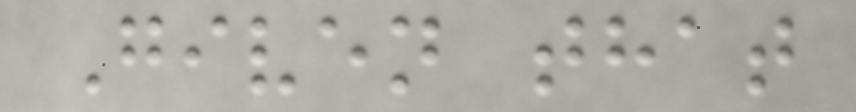Given that
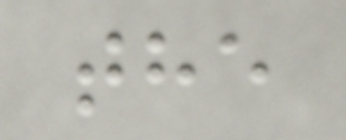the
